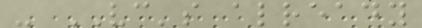- VC's already
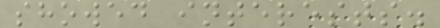showed interests.
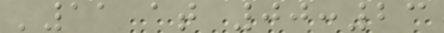'11 at 00:23
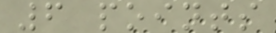6 points
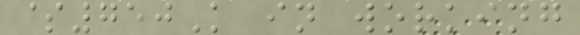$750K in working
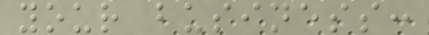your business:
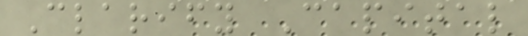Clarify Capital
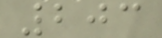203
